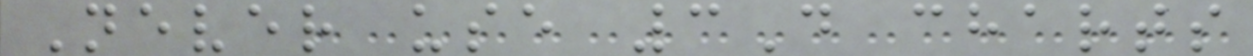Never use 3D charts
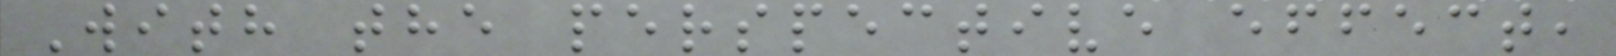With the perspective effect,
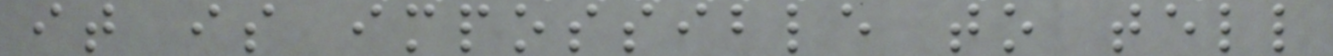it is impossible to tell
